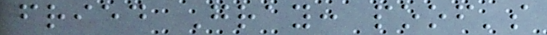fried Gray: poof's
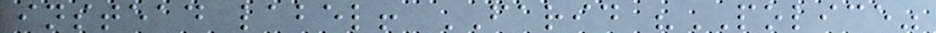instead label! FARID "POLICE"
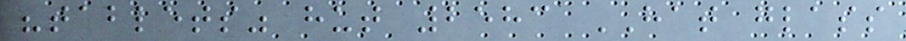"tablets" hut 2583 HAT glass
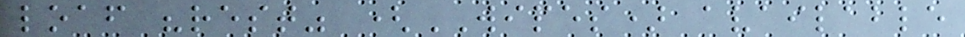loaf "rest" (WIPES) available
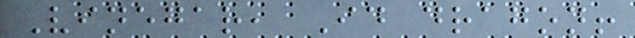Vinegar, Id dragon!
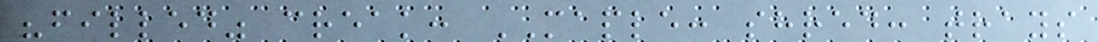"filled" creak: MAPLE: shred: trays
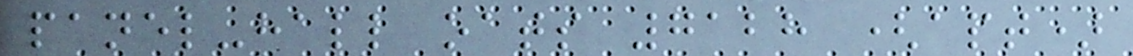panel-hall oats 7128 (apt)
